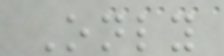Only
